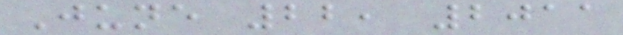June 22, 2011
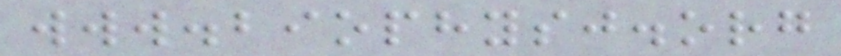www.biophysj.org
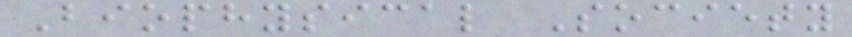Biophysical Society
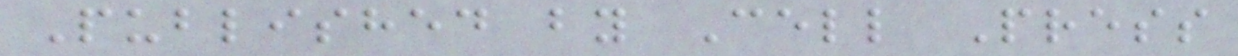Published by Cell Press
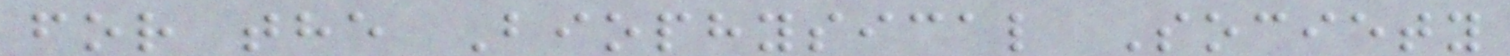for the Biophysical Society
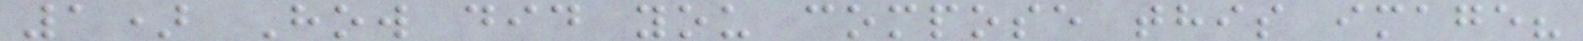1) How did you compose this image?
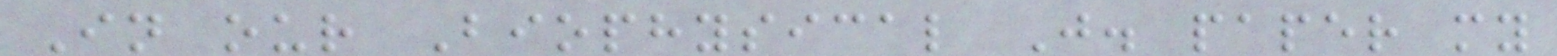In our Biophysical J. paper my
